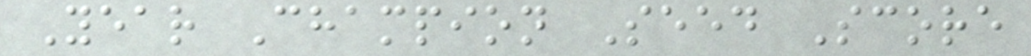Year Champion Seed Score
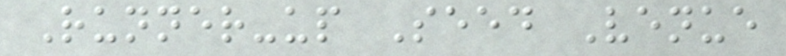Runner-up Seed Venue
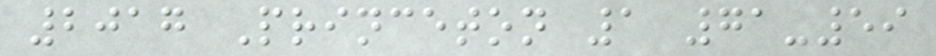2017 Princeton 1 71-59
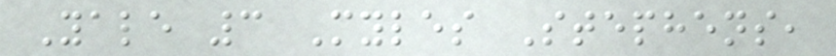Yale 3 Myles Stephens,
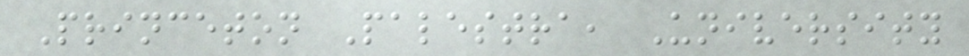Princeton Palestra, University
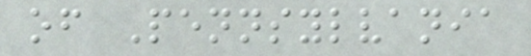of Pennsylvania
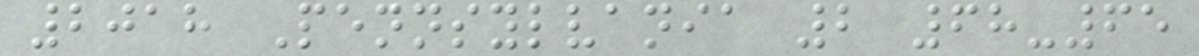2018 Pennsylvania 2 68-65
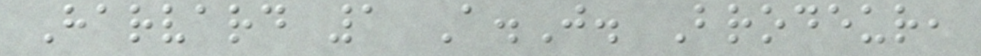Harvard 1 A.J. Brodeur,
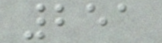251
